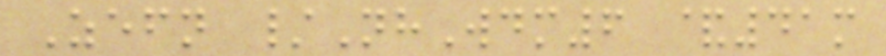Zefn /NhWdm6 &41m
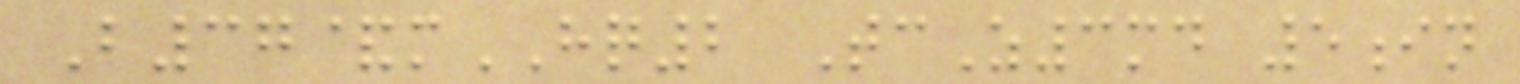B37&mHQ2 TcZ3md 5in
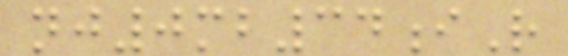nj0mb34iR
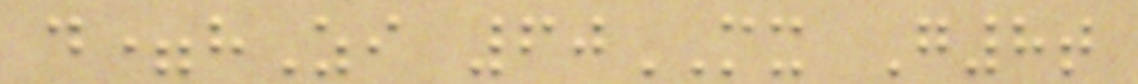d=hZi 60MX G8t
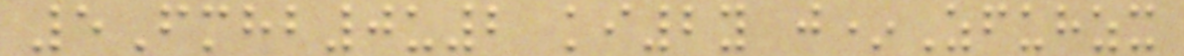5Fmhb0u2 ki2y j*Zfuhzx
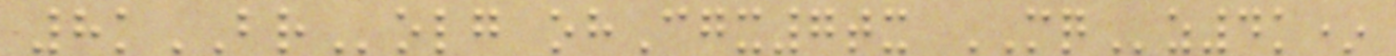8kBRolg ohCgx7tx MQz4k*
